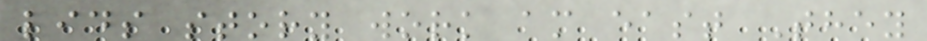lids story work am east They
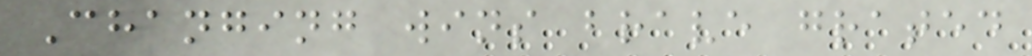Changing wins brave grated
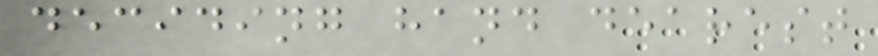deciding hand dearest
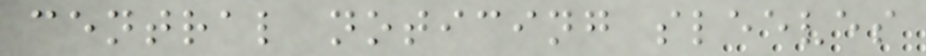central noticing sleeves
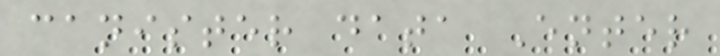canister data Enter
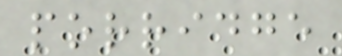porridge
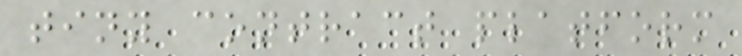tiny contract platform
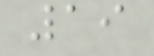19
